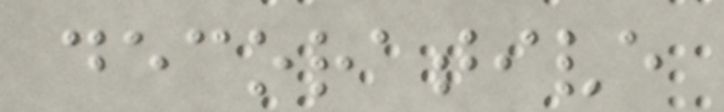decorative
